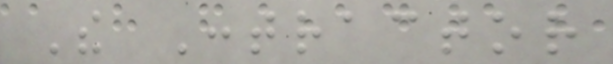The Contractor
